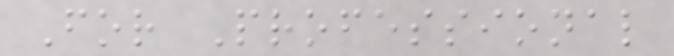For Professional
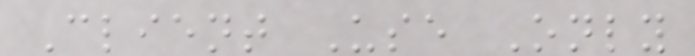Client Use Only
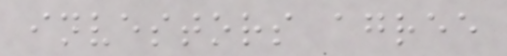investors agree
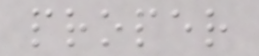proper
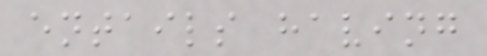entails having
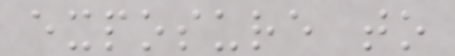exposure to
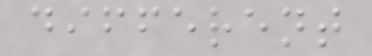different
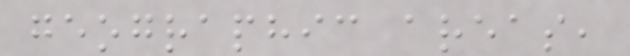geographic areas,
